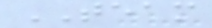TEAM
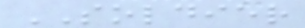SOLDIER
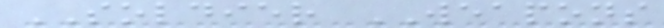SOLDIER WEAPONS
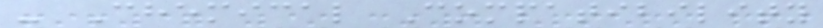- Chemical Compatibility
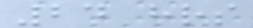24 hrs
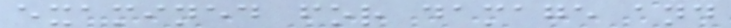examined for damage and
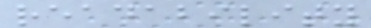readability
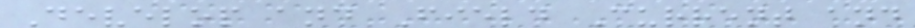Develop and Field Current and
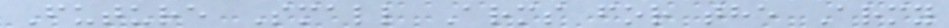Future Small Arms for the Army
